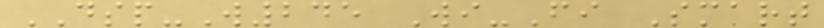DSP-W245 Wi-Fi Smart
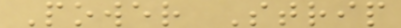Power Strip
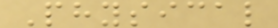Physical
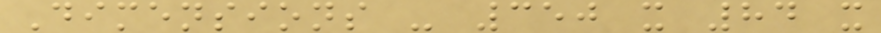Dimensions - 350 x 84 x
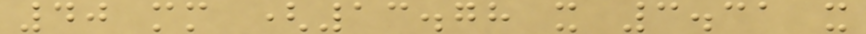40 mm (13.78 x 3.31 x
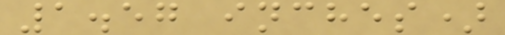1.57 inches)
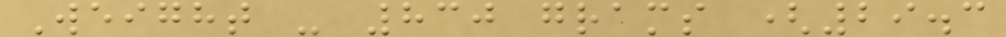Weight - 830 grams (29.3
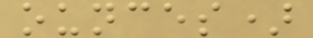ounces)
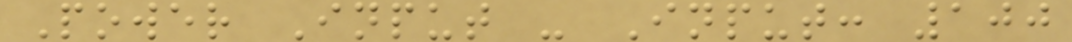Power Input - Input: 100
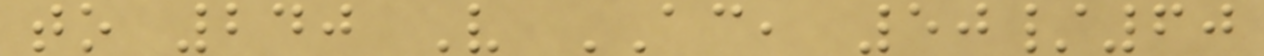to 240 V AC, 50/60
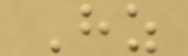Hz
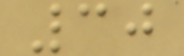30
